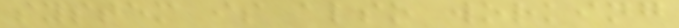system is also working
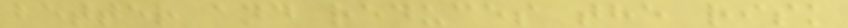better and reduces the risk
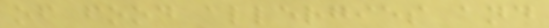of food allergies and
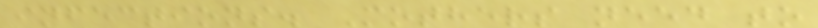infections. Mothers need to
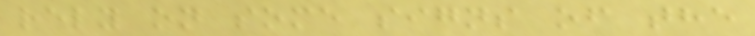rely on some signs of the
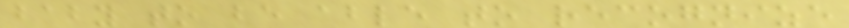baby to be able to recognize
